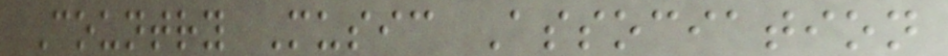Country Music Association
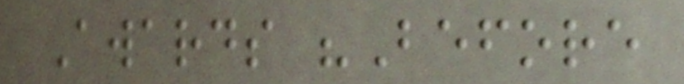Awards "Before
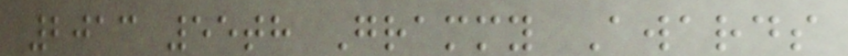2013 55th Grammy Awards
